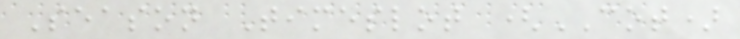Season Timeslot (COT)
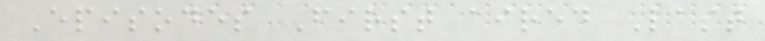Episodes First aired Last
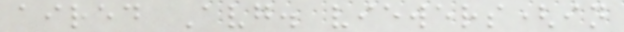aired Avg. viewers(in
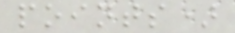points)
